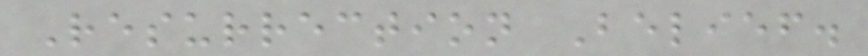Resurrection Belief.
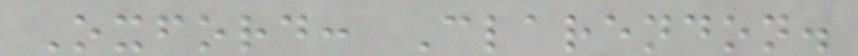Oxford: Clarendon.
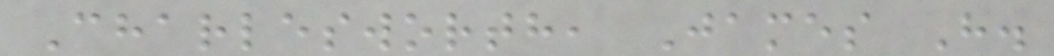Charlesworth, James H.
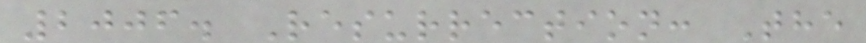2006. Resurrection: The
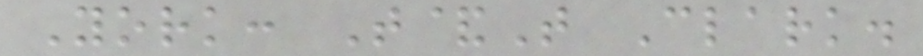York: T&T Clark.
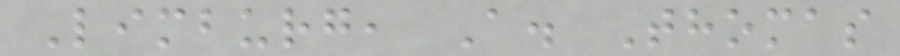Limburg, A. Thomas
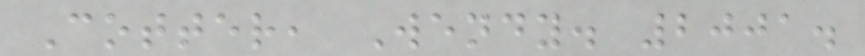Cotter, Wendy. 2001.
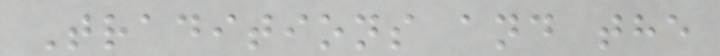Traditions and the
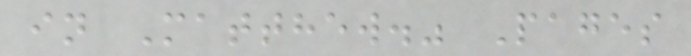in Matthew." Pages
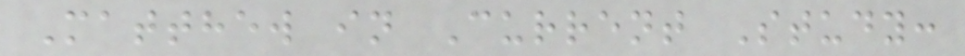Matthew in Current Study:
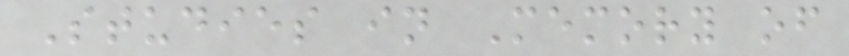Studies in Memory of
